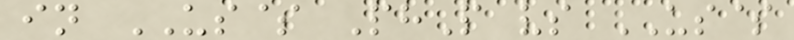in US$ PhP vs US$
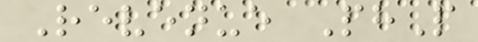Revenue PhP
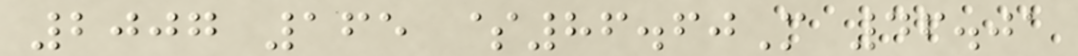2007 165 $86.60M 46.01
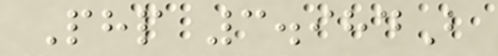Php 3.984B
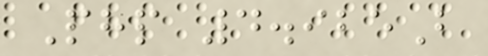Php 4.925B
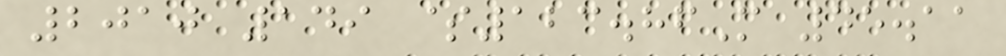2010 149 $123.86M 45.11
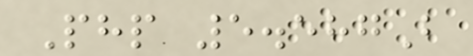Php 5.587B
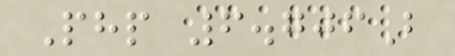Php 6.706B
